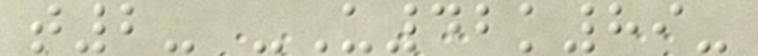t2- -U42k89-
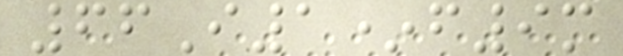66I1*f9m
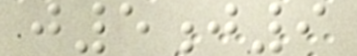j5j9
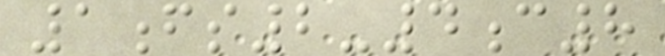1fs2-4c8
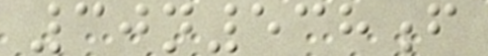30n538f
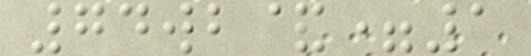74wb&=1
